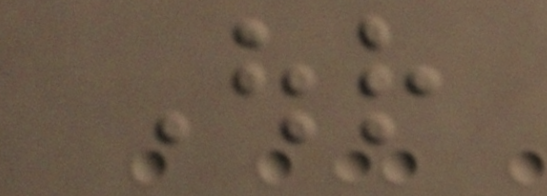Our
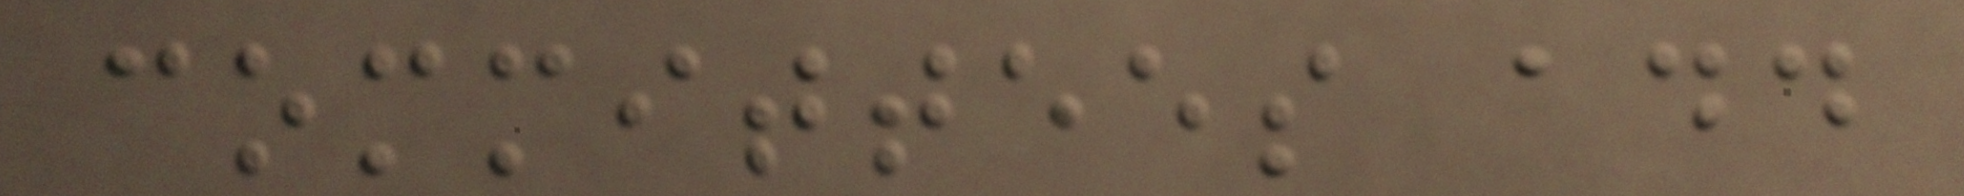committees add
